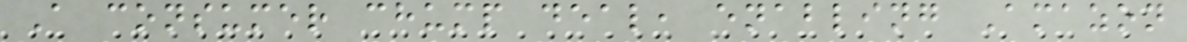A consumer chump deal, enabling Amazon
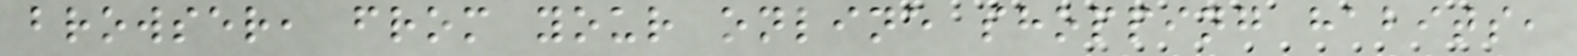browser, from your online shopping habits,
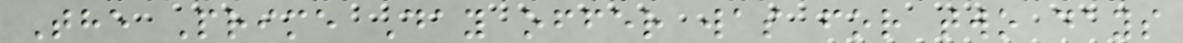The Prime Day offer was for two days
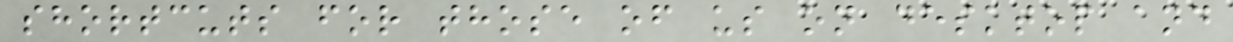shortcuts for those of us on desktop and
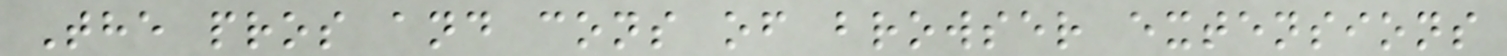The pros and cons of browser extensions
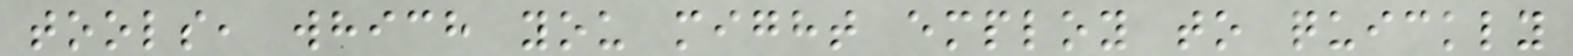tools, which you might employ to quickly
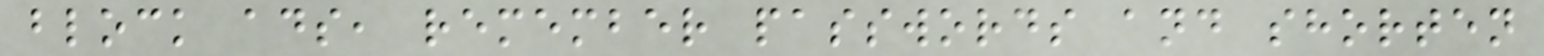block ads, remember passwords and shorten
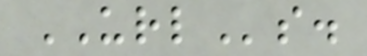URLs.
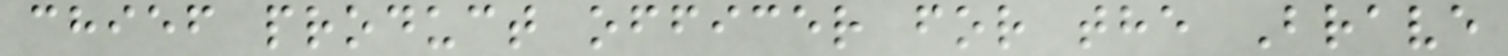chief product officer for the Brave
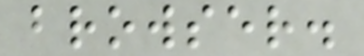browser.
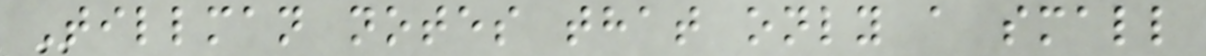Tillman notes that only a small
